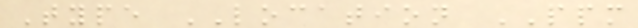Type LOCATION PPM
